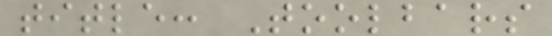title: Toolbars
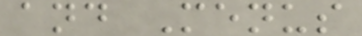and Menus
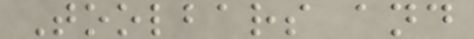Toolbars and
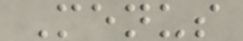Menus
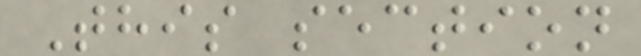This section
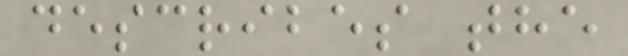describes the
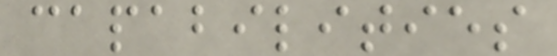capabilities
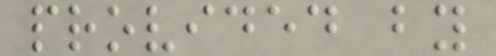provided by
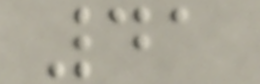41
